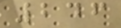246
